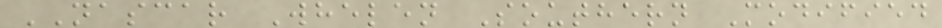NASCAR Whelen Southern Modified
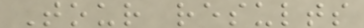Tour results
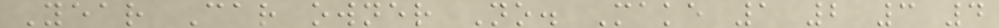Year Car owner No. Make 1 2 3 4
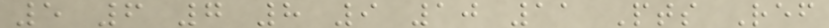5 6 7 8 9 10 11 Pts Ref
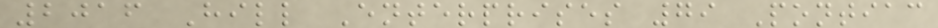2016 Hill Enterprises 79 Pontiac
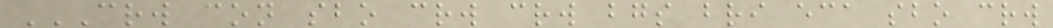CRW CON SBO CRW CRW BGS BRI ECA SBO CRW
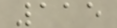115
